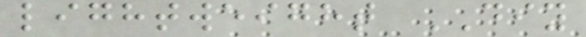lightweight DIY
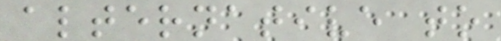alternative to
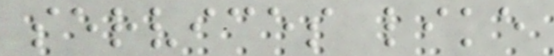services like
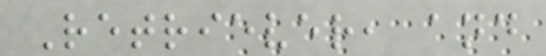Retriever, and
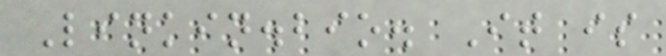Linkin.bio. It is
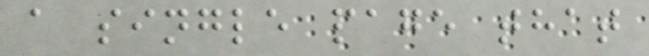a single page that
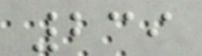239
